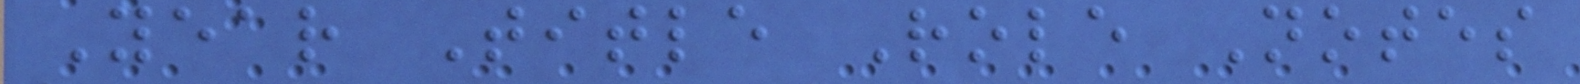Year Title Role Notes
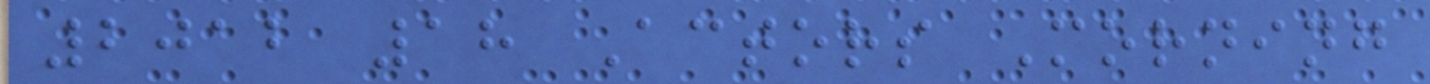2012 18 Actors Morning
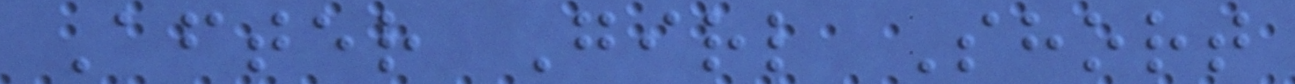After Girl Short
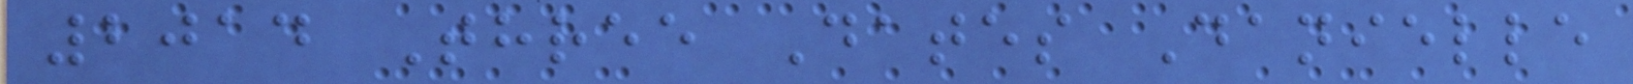2014 Three Dates Danielle
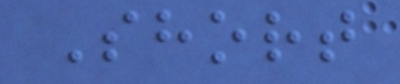Short
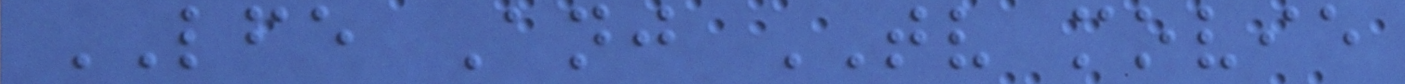LFE Anj TV movie
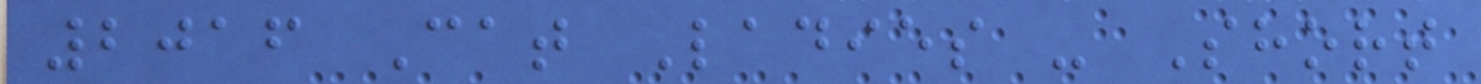2016 Cat Ladies - Short
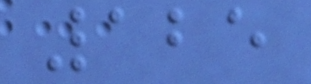125
